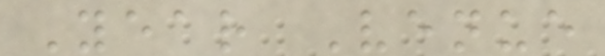Year Venue
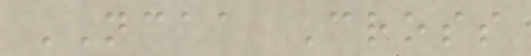NCAA Cross
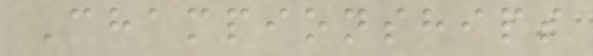Championships
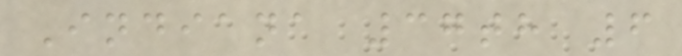Indiana 37th 6
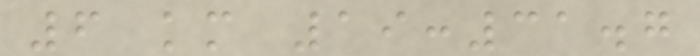6 km 19:31.7
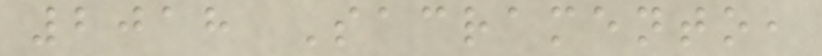2018 Sacramento,
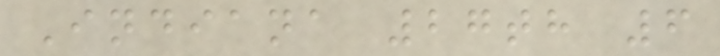Indiana 27th 6
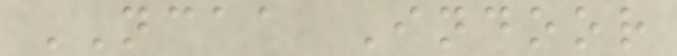NCAA Indoor
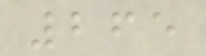265
